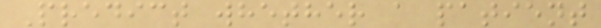Predict whether a patient
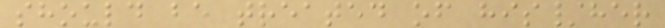should be treated of his/her
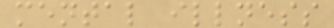mental illness
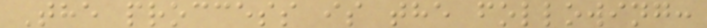The proccess is the following:
